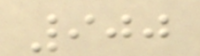900
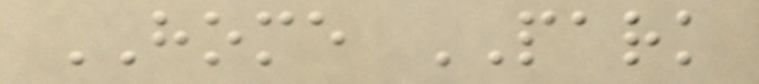HOME PARK
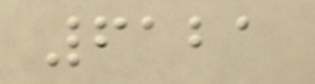6121
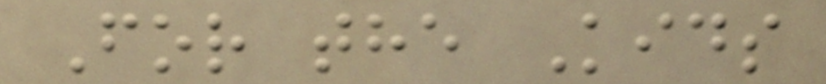For the Kids
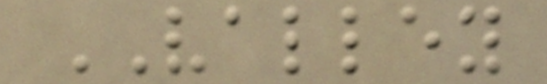VALLEY
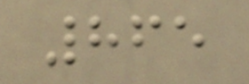865
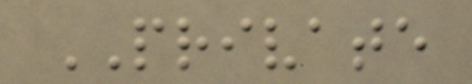PRIVATE
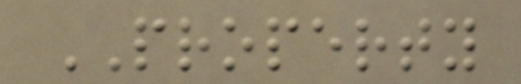PROPERTY
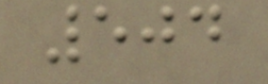504
